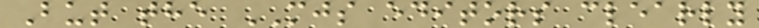But the MJS editors clearly
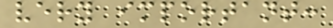very important:
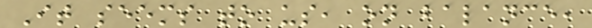It seems to us, on balance,
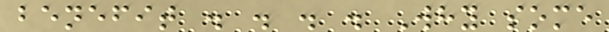benefit . . . . Why some
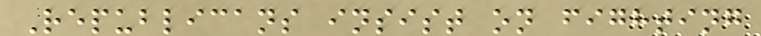Republicans insist on fighting
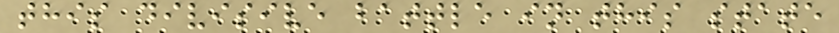this divisive battle in this state
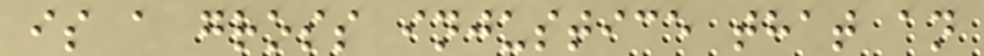is a gross injustice that an
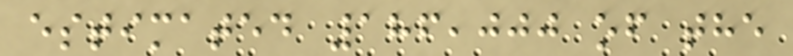estimated 186,000 of the
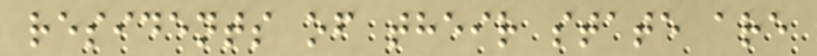residents of their state are
